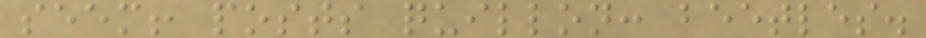seem! posts quillon: beetles.
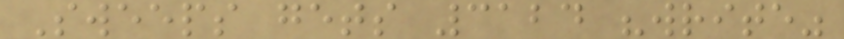Sweeps gets 3124 "write"
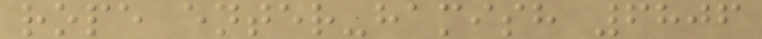rope enter-hamish 6806
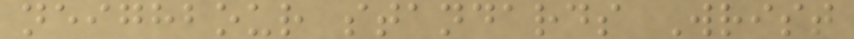neighbour standards Wrist
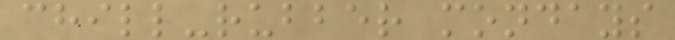chill-rubber mondays
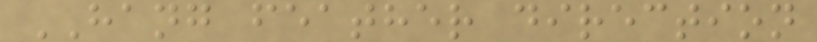HANG feather direction
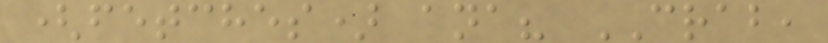(fetches) ana? CRAB,
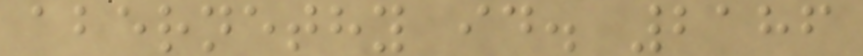abernethy id. 2186
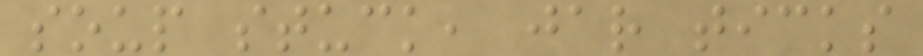soup stuck, jar ticks
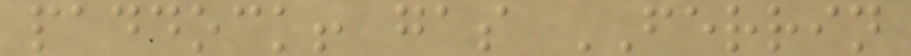paddock! gas FERRIN
